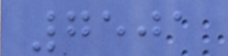7501
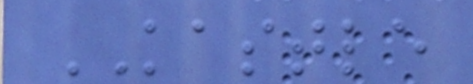KASTLE
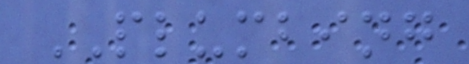PLUMBING
